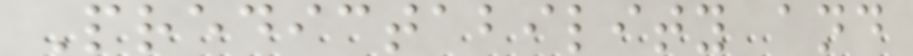Predictability and
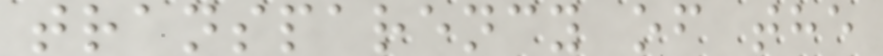transparency of the
